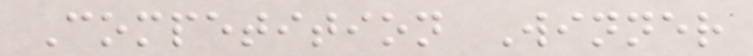Competition Winner
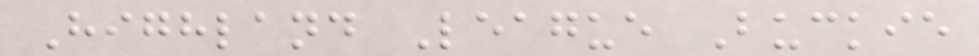Highland League Buckie
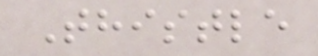Thistle
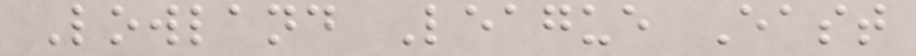Lowland League East
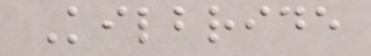Kilbride
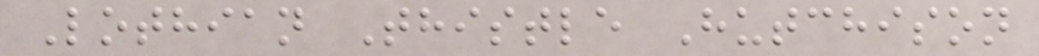Lothian Thistle Hutchison
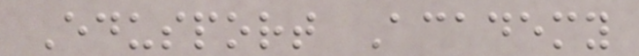Edusport Academy
